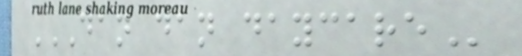DAN DAN DAYCARE
